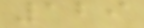129
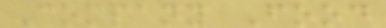Company Food
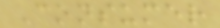Consumer
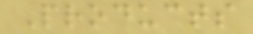Products
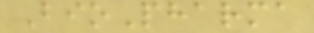BioPharma
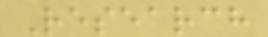Research
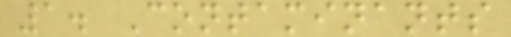1. Contaminants
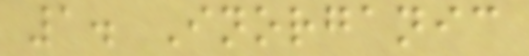1. Inorganic
